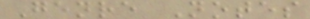Genre Notes
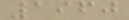1960
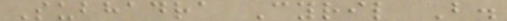Subhadra Cyril B.
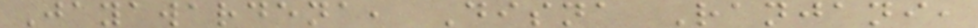Jayawardena, Disna Ranjani,
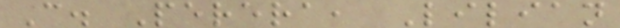C. Perera, Lilian
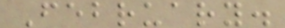February.
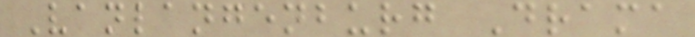Vanlangenburg Drama
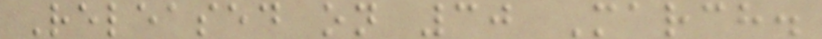Released on 30 March.
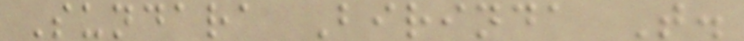Sundara Birinda T.
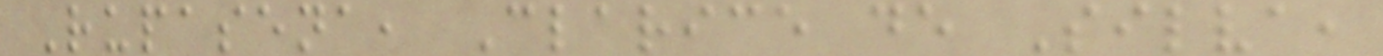Rupasena, Clarice de Silva,
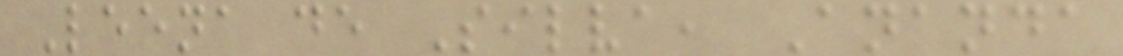Leena de Silva, Ananda
